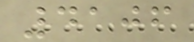4106
